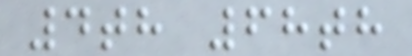4th 68th
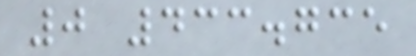0 433.735
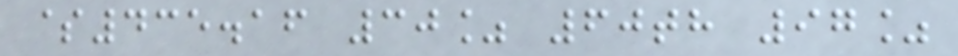$435.16 30% 60th 97%
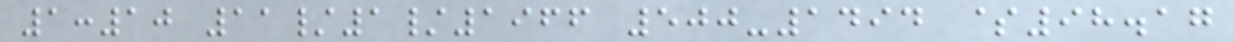1:10 11/1/1966 500-1494 $98.17
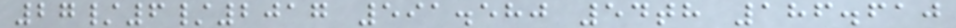27/6/2017 591.580 54th 186.610
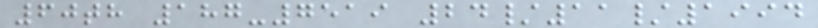60th 187-7519 24/11/1994
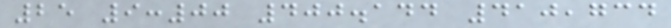25 9:00 400.144 410,734
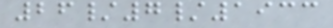26/7/1933
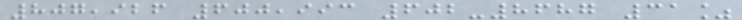807,926 600,993 602-8687 31%
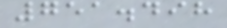751.498
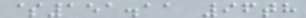$151.11 96th
